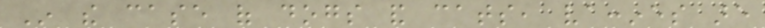In the case of dogs and cats, vaccines are
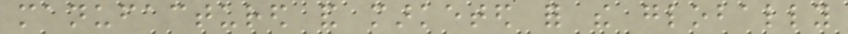manufactured and marketed for the globally
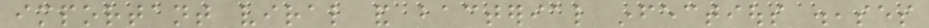important viral and bacterial infectious diseases
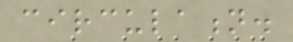circulation.
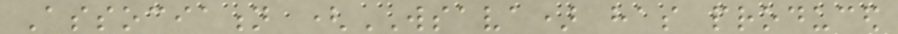Association (WSAVA) has produced
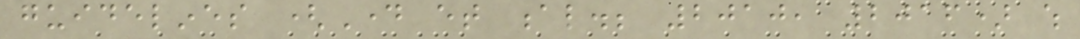guidelines (Day et al.; 2010, 2016) which
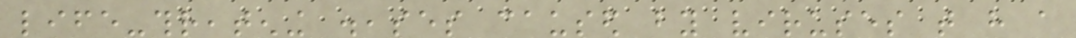life-threatening diseases caused by viruses that have a
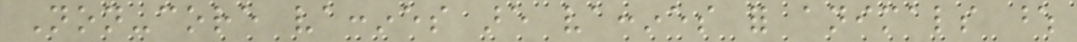Non-core vaccines are vaccines for animals whose
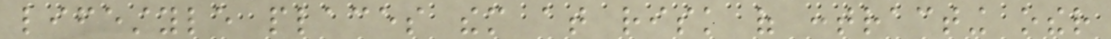lifestyle places them at risk of contracting other
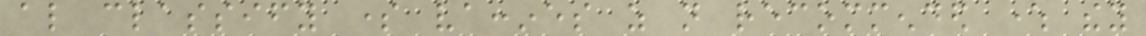also classify some vaccines as not recommended where they
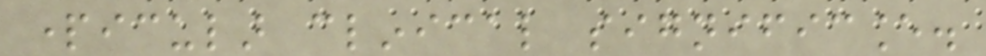particular clinical significance.
